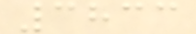3833
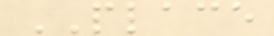PLACE
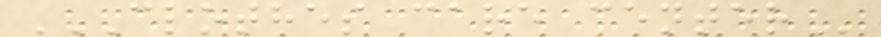CLOTHES CARE CENTER
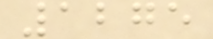1275
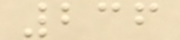236
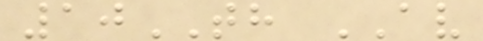10TH AV
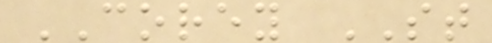COREY ST
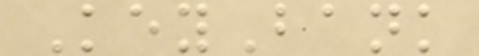KeyBank
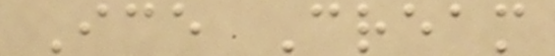Ice Cream
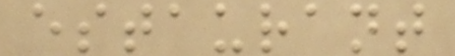estaurant
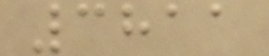3811
